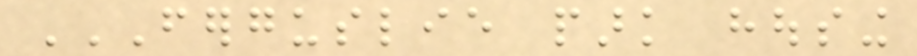FERGUSLIE PARK HOUSING
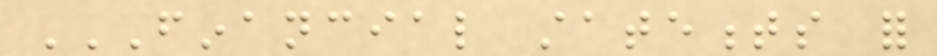FINANCIAL STATEMENTS FOR
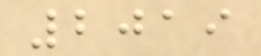2019
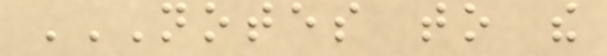NOTES TO THE
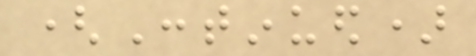(Continued)
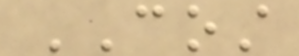COST
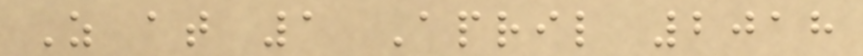As at 1 April 2018
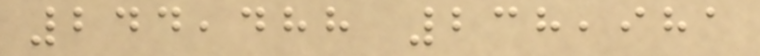244,488 238,981
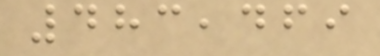483,469
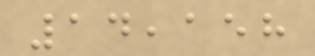14,158
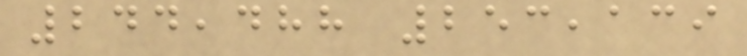244,488 253,139
